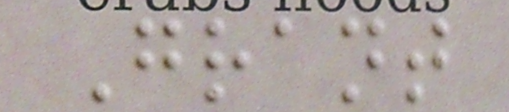Grant
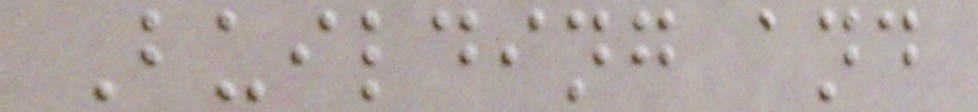Building and
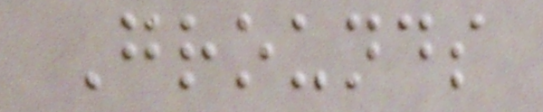Grounds
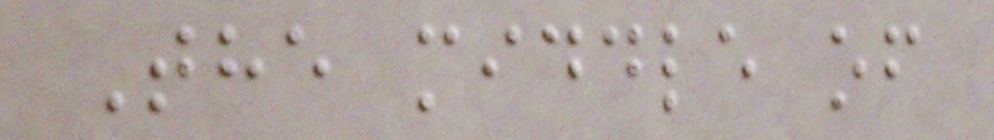The middle of
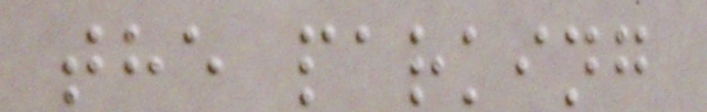the parking
